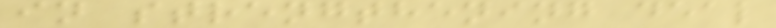in strengthening deal
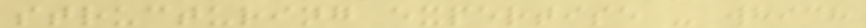structuring expertise - which
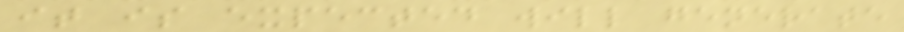it is expected will generate
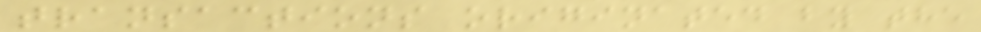transactions originated by the
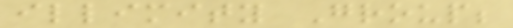illimity Group;
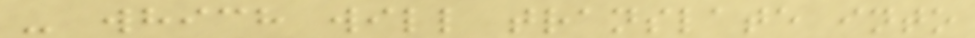- which will translate into
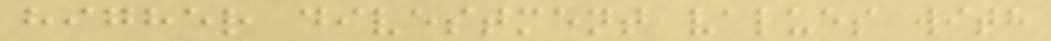higher divestment values with
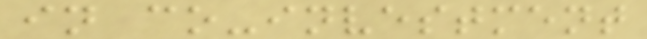in co-investment
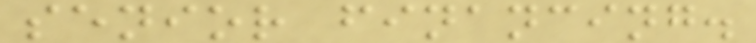senior financing.
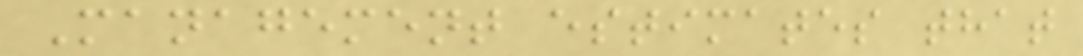Management estimates that
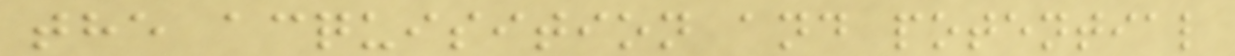the acquisition and potential
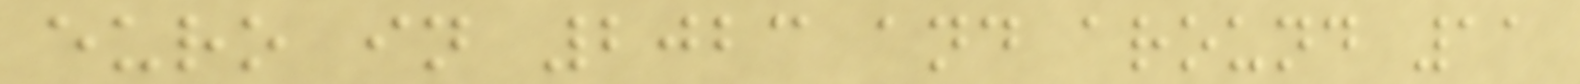euro in 2023 and around 11
